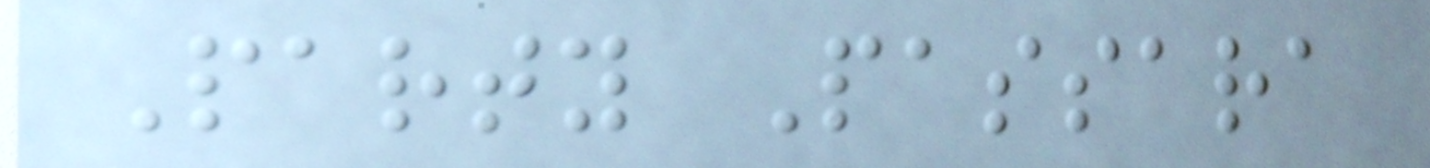Party Passara
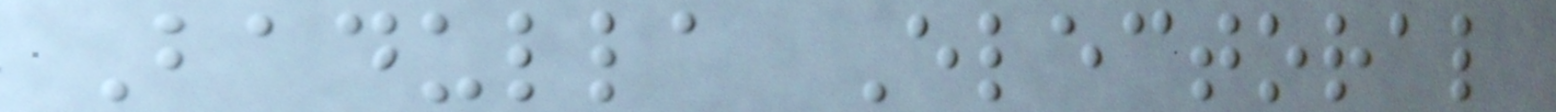Badulla Electoral
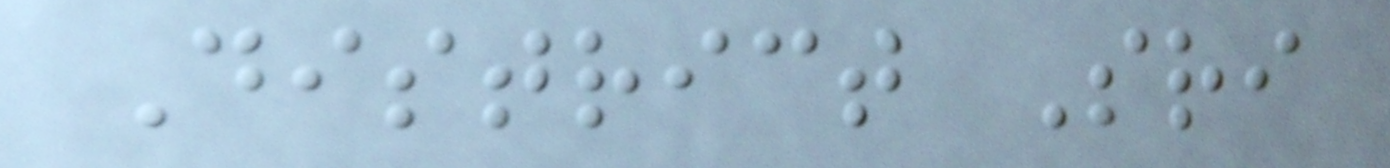District Sri
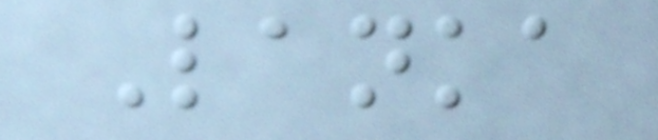Lanka
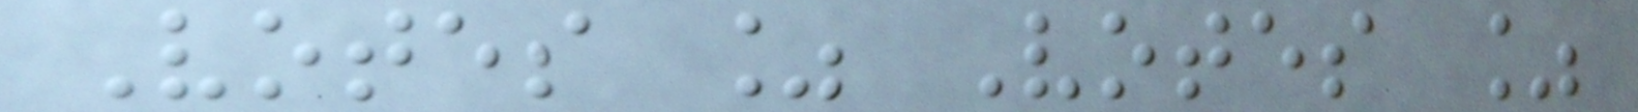Votes % Votes %
